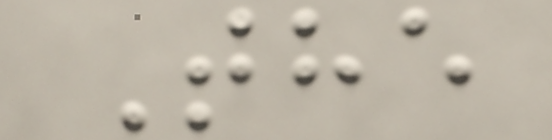The
